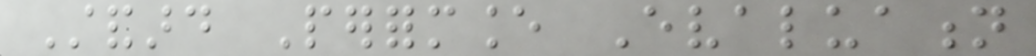Standard Performance Evaluation
